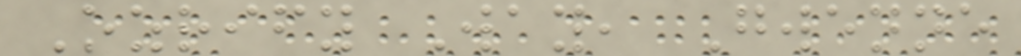Ozrify Way, Gwenne
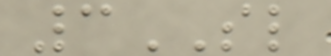3SL
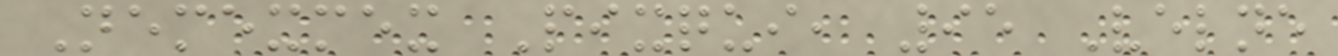Nemexmex Pixqui, 95 Velne
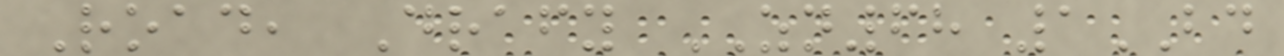Road, Drafy ZN68 1BD
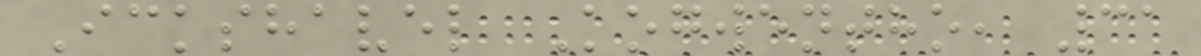Ickshavel Kogwentho, 31
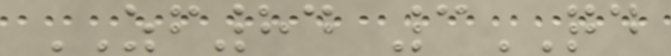ZF84 3QD
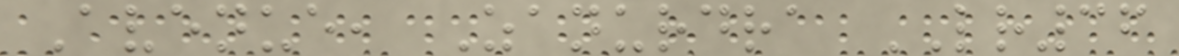Avenue, Zanurdra LR36
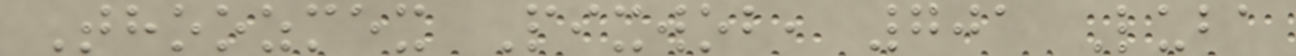Thoozmex Pixwob, 701 Luba
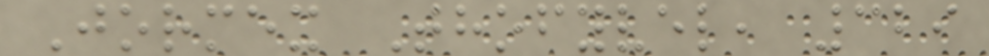Jormex Thofyvel, 329
